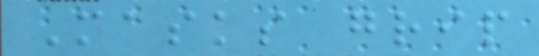Masks grip
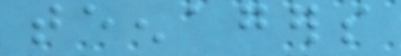teenagers
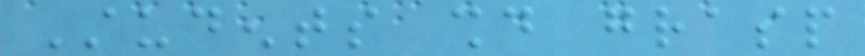Students should grasp
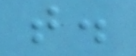that.
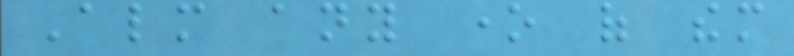Almost any one of them
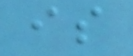is
